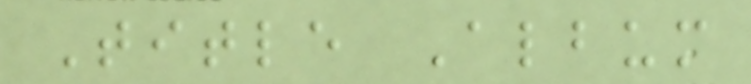Title Album
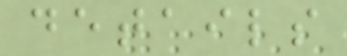details
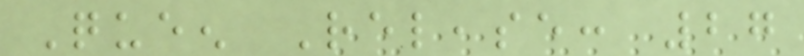Queen Release: 27
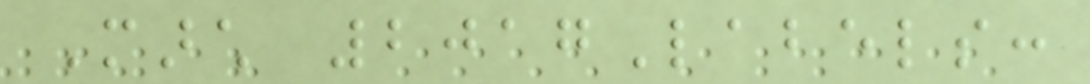March 2017Labels:
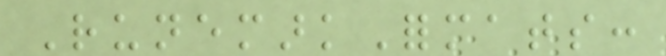RunemarkFormats:
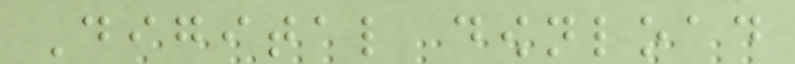Digital download
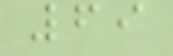69
